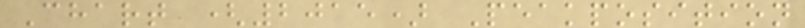Chart (2015) Peakposition
